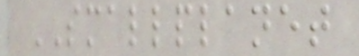SMALLPLANET
